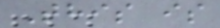This is
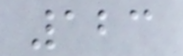123
